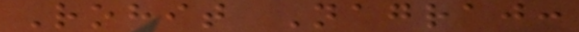Rohit Nagraj:
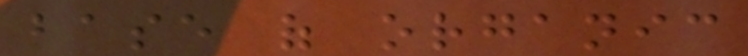base of organic
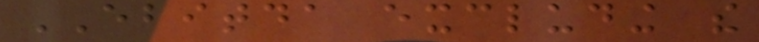EBITDA excluding the
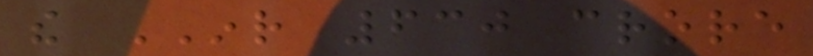the INR 630 crore
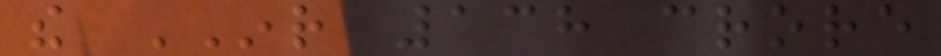the INR 138 crore
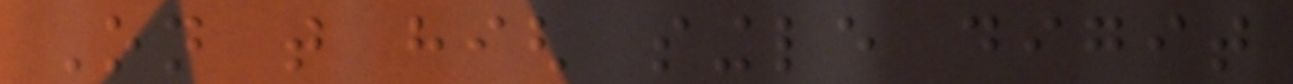On that high single digit
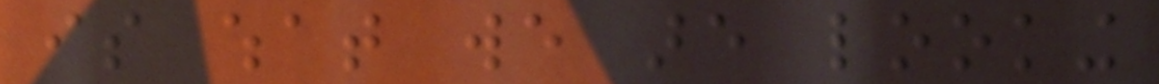is what we are looking
